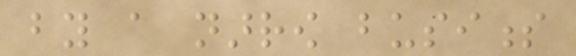by a narrow business
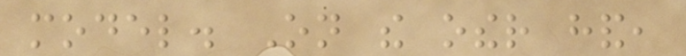model. On the other hand,
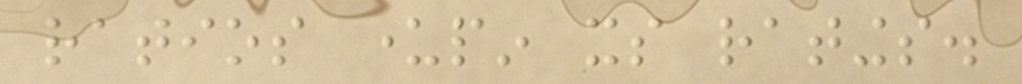ratios underpin its ratings.
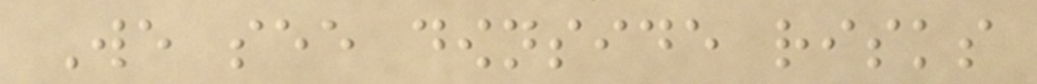We see downside risks
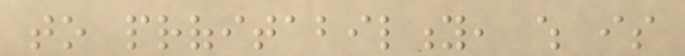to profitability, which is
